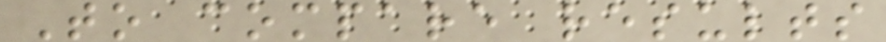To compare results
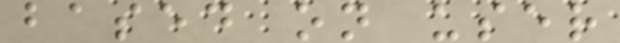based on user
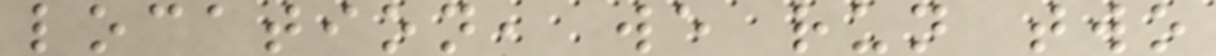location, we run two
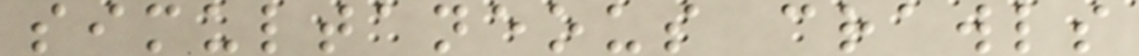simultaneous crawls
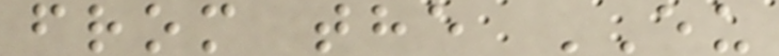from the EU
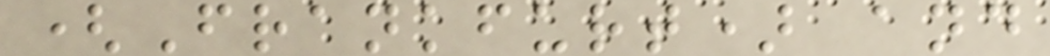(Frankfurt) and
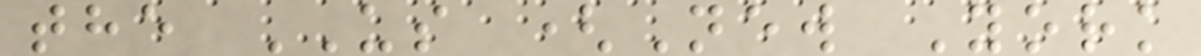the US (New York
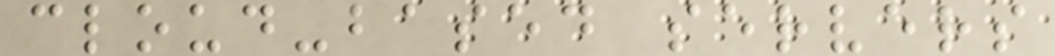cloud-based servers
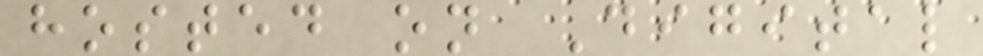hosted on Digital
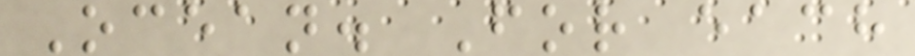Ocean. For each
